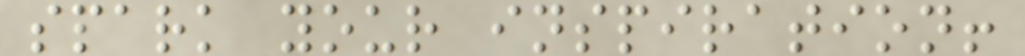spark your inspiration!
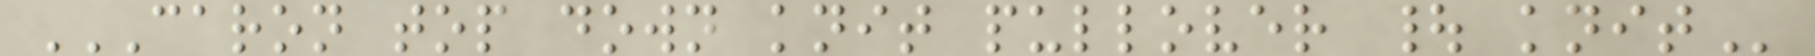CARON TOP DOWN KNIT PULLOVER | KNIT
